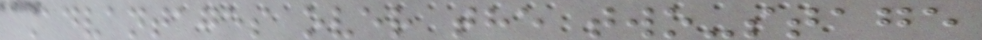Advantages over the two-stage
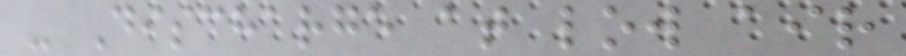- Discharge at low air
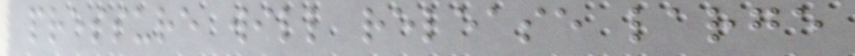pressure will release large
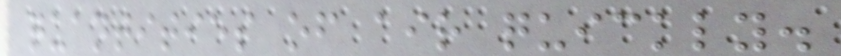quantities of air quickly.
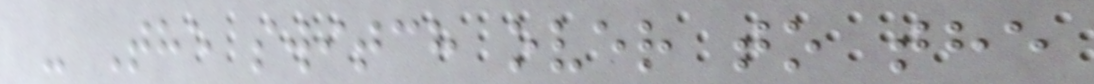- The switch over to the
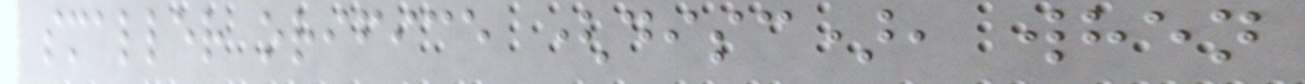smaller orifice (disc), when
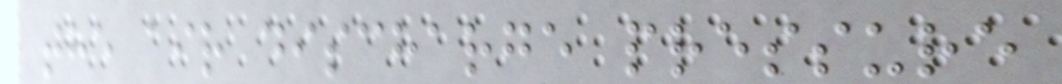the air discharge pressure
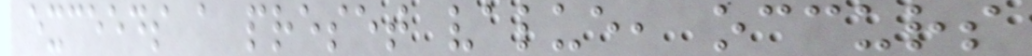exceeds a preset value, occurs
